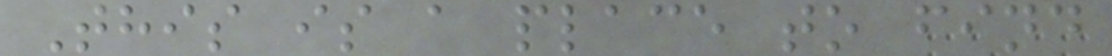This is a place to find
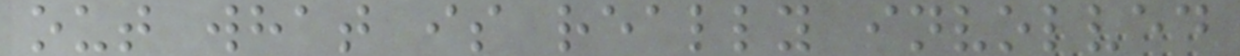out what is really involved
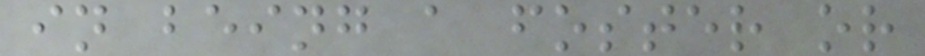in being a foster or
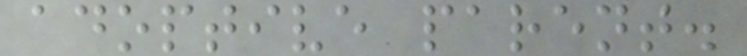adoptive parent.
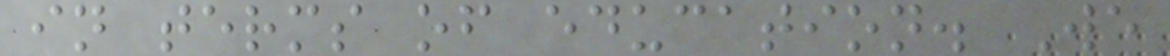in terms of education. We
